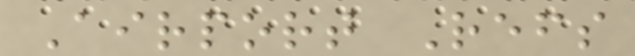Airport Refs
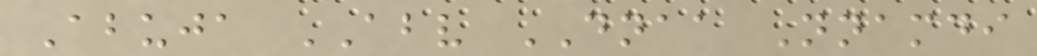Abuja ABV DNAA Nnamdi
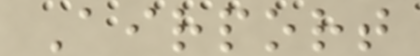Airport
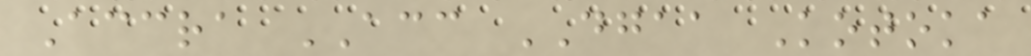Accra ACC DGAA Kotoka
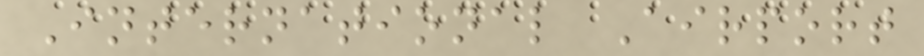International Airport
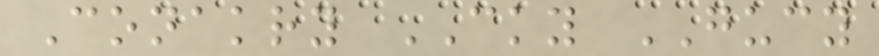Conakry CKY GUCY
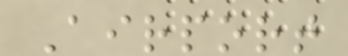Airport
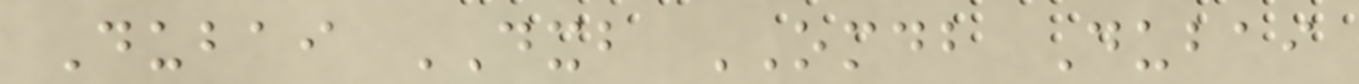Dubai DXB OMDB Dubai
